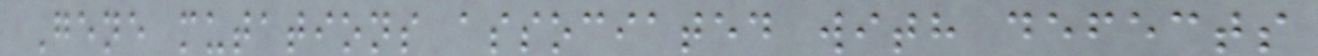Gene mutations associated with defects
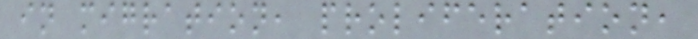in migration, proliferation,
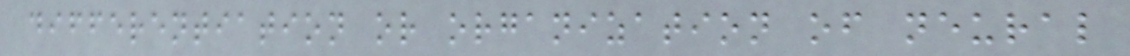differentiation or organization of neural
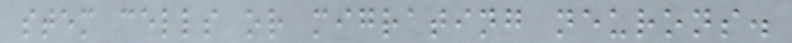stem cells or migrating neurons.
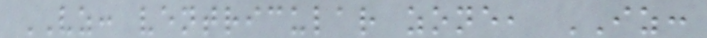VZ: ventricular zone, IZ:
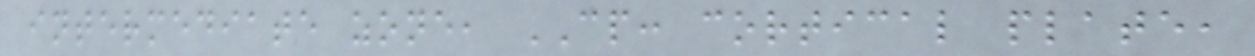intermediate zone, CP: cortical plate,
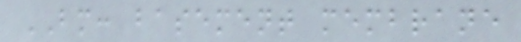BM: basement membrane
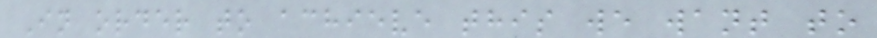In order to achieve this we want to
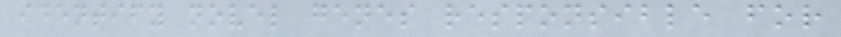identify novel genes responsible for
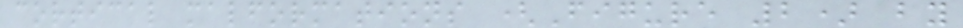cortical malformations (Figure 2) by
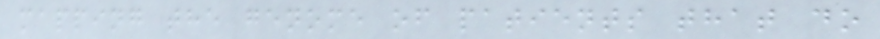mapping the genome of patients that do
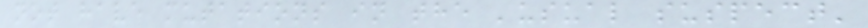not have mutations in the 'usual suspect'
